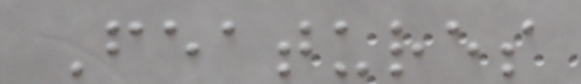Features
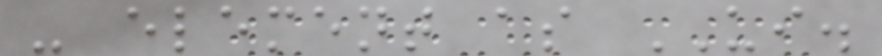- element as UI.
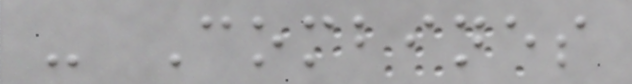- Combines
